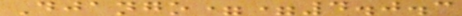Django==4.0.3
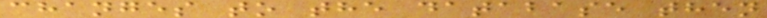changes to the database then
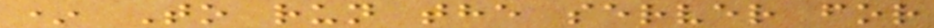* To run the server for
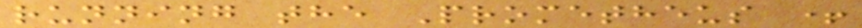running the Prometheus +
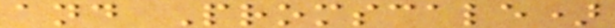and Promscale)
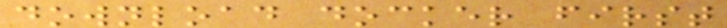download docker first
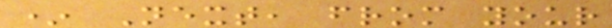* Next, from your
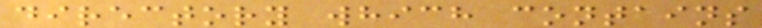directory which contains
